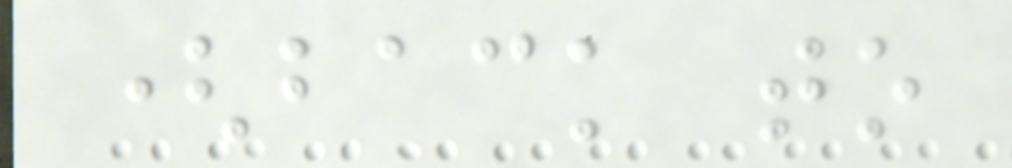(back to
